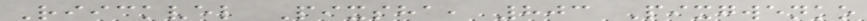Riickvel Pixsha, 803 Pixgwenko
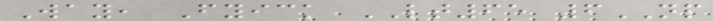Way, Fyick LT65 6NP
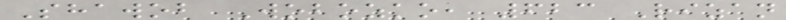Shawob Wobozko, 623 Rizan
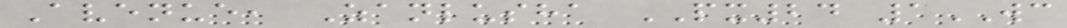Avenue, Zanlusha PX24 1WC
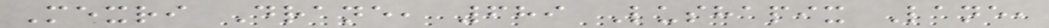Mexri Drane, 689 Lushapix Lane,
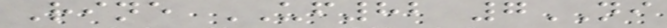Rine UF82 7NI
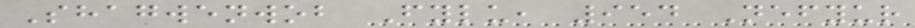Shagwenwob Fylu, 954 Nefyur
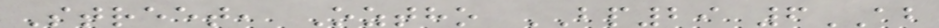Street, Oztho BP29 6AB
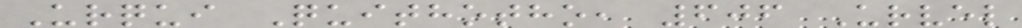Urqui Quithotho, 606 Urvel
